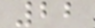22
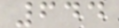644
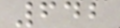642
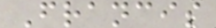Francis
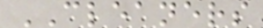CLEANERS
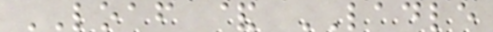LOAF & LADLE
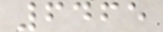6465
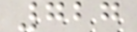727
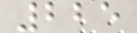225
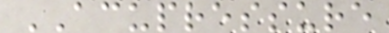ACUPRESSURE
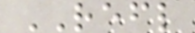REFL
